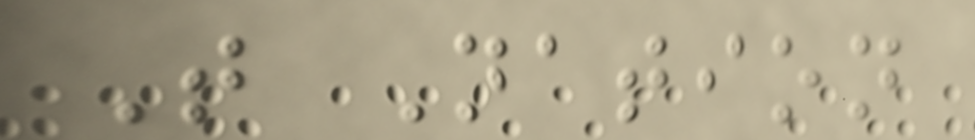T Nation
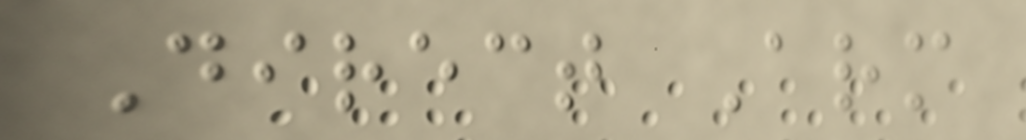Direct Arm
